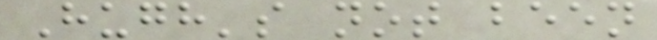Hugh's not been
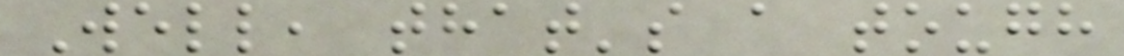Well, that's a tough
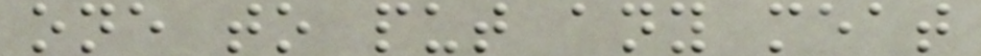one to put any meat
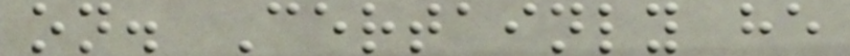on. Certainly he
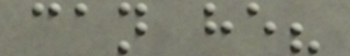can he?
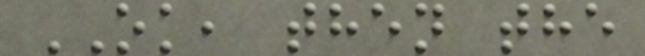OK, then the
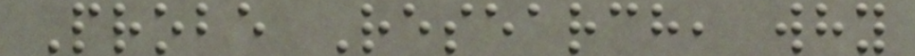Probe Research, why
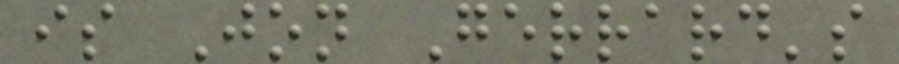is Jon Gerrard's
